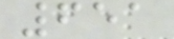651
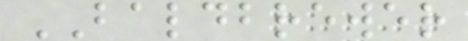BALDBREWER
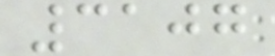3107
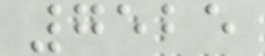7525
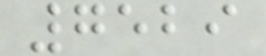7529
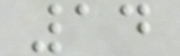14
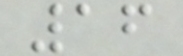16
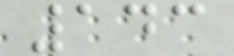143
